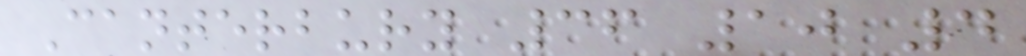Canterbury 36 10 4
